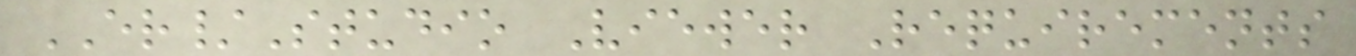ER/Studio Viewer Requirements
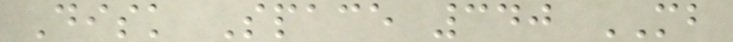Disk Space 340 MB
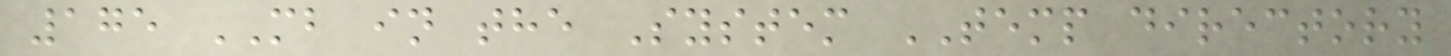175 MB in the System TEMP directory
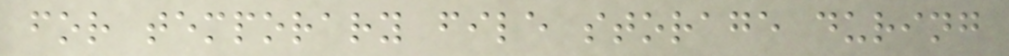for temporary file storage during
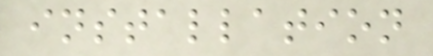installation
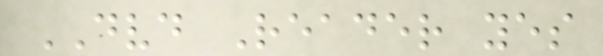DVD Reader yes
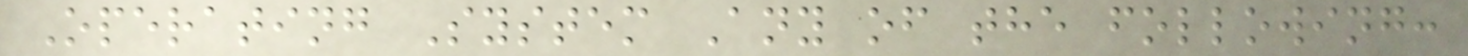Operating System Any of the following:
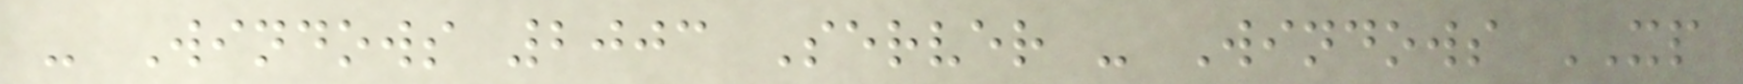- Windows 2003 Server - Windows XP
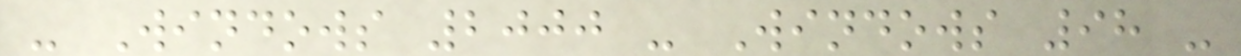- Windows 2000 - Windows 98 -
